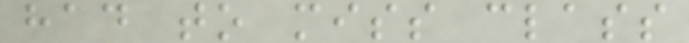had to miss class
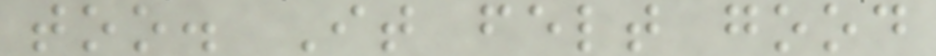too. It felt good
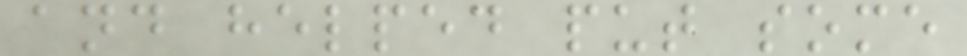and helped put some
